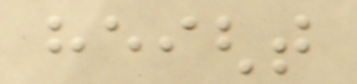height
